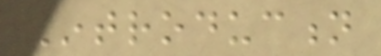Introduction
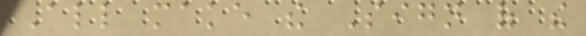All make the Sign of the
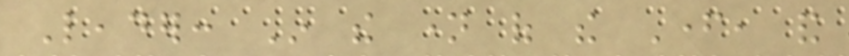Leader: In the name of the Father, and
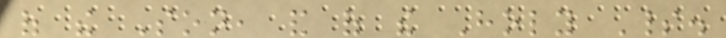of the Son, and of the Holy Spirit.
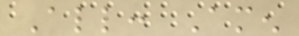All: Amen
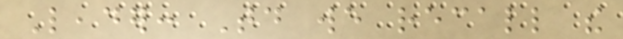Leader: Today we recall the
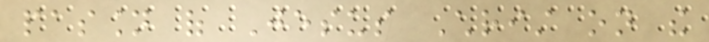passion of Jesus Christ on the
